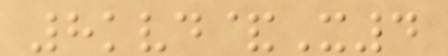8kvd&X4
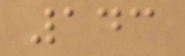143
